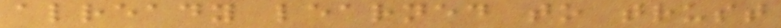already learned to trust
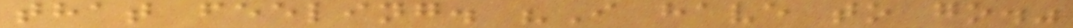that feeling. "I have to go."
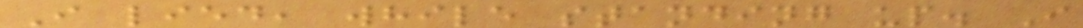I lied, while standing up. I
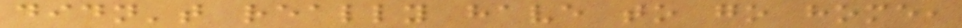didn't really have to go home,
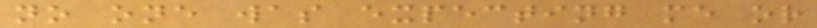no one was expecting me or
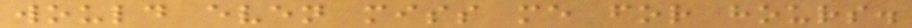would even miss me for hours.
